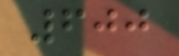600
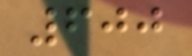600
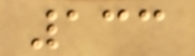133
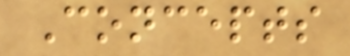Concepts
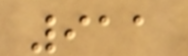911
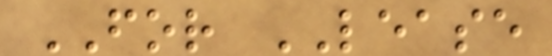FOR LEASE
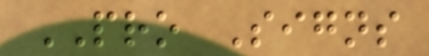PRO Signs
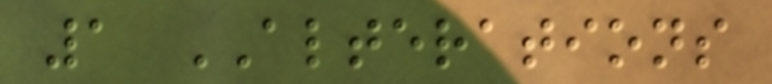1 ALTERATIONS
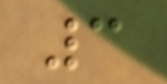3
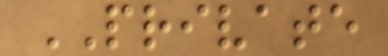PRIVATE
